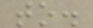to.
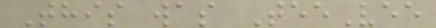This was TeeVee
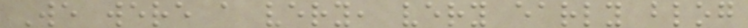We were a very, very early blog
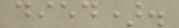died).
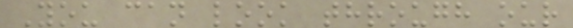You can look through our
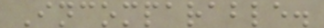Incomparable.
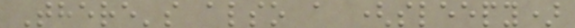There's also a (sleepy)
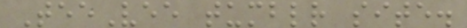TeeVee tumblr site.
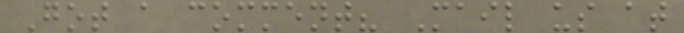Got a comment? Mail us at
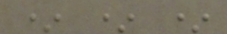* * *
